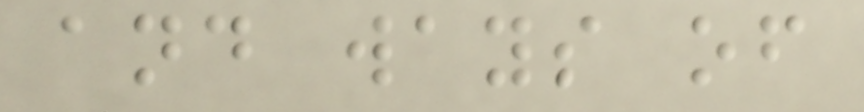and ways of
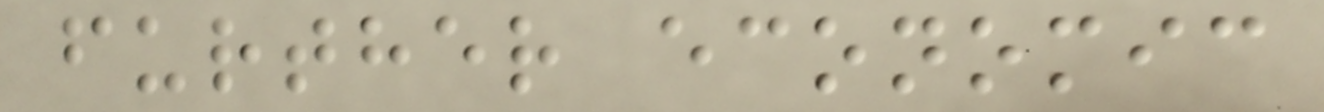further economic
